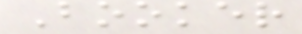Booker
